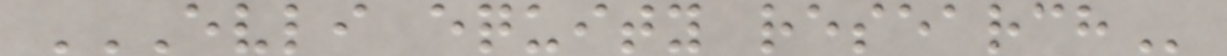EVLI EQUITY RESEARCH
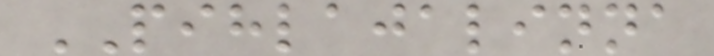PIHLAJALINNA
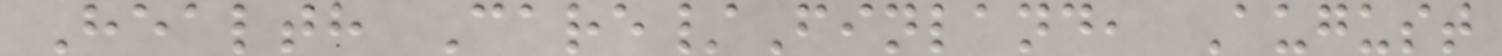Health Care/Finland, August
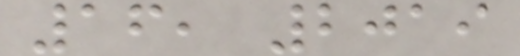16, 2019
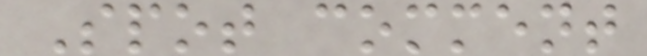Spot comment
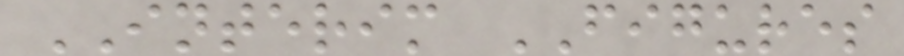INTERIM FIGURES
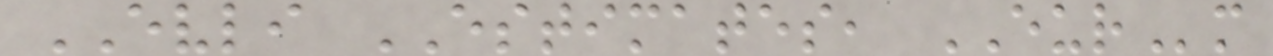EVLI ESTIMATES, EURm
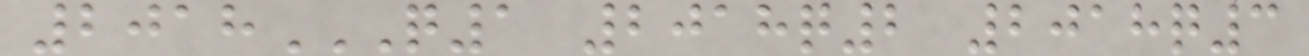2018Q1 2018Q2 2018Q3
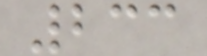233
